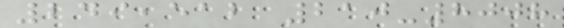249,512 210-8008
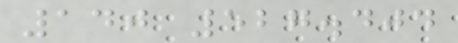140 527.404
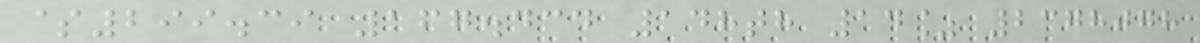$299.39 167.434 148th 14% 2378078
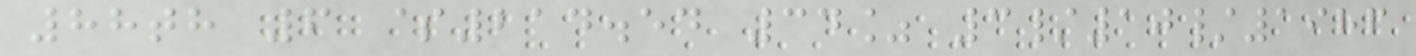88th 6 $214.54 34% 3/10/1986
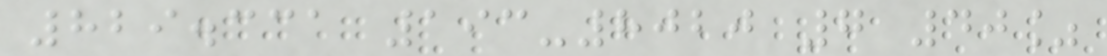829.331 193-8020 7 40%
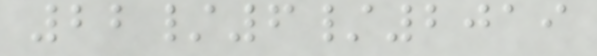22/6/2019
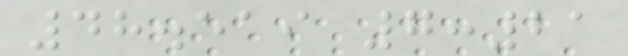48.519 7:21
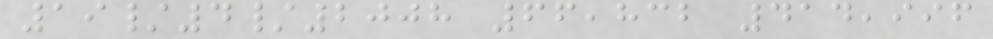19/4/2008 66,832 414,996
